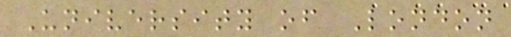University of London
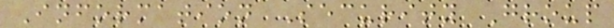Information Security Group
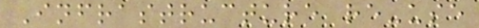Infrastructure re-use
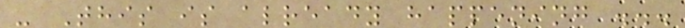- This is already happening ...
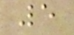5
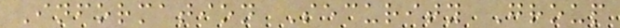Information Security Group
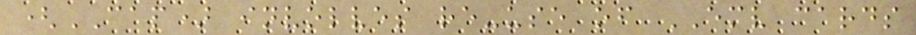(CAP) involves re-use of EMV cards
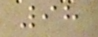98
